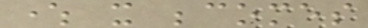where it becomes
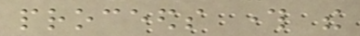proceeds through the
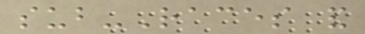sub-Races and
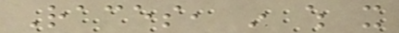Races, in which it
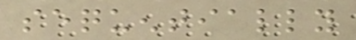sequentially
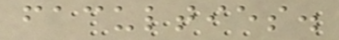faculties.
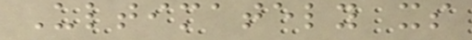Ultimately its
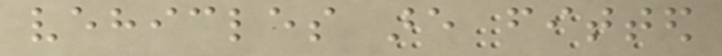vehicles are fitted
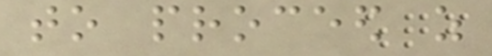to proceed as
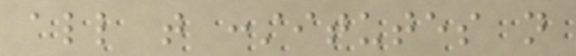all that constitutes not
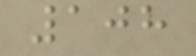108
